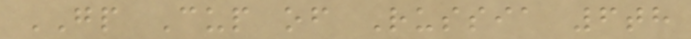GP Cup of Russia 6th
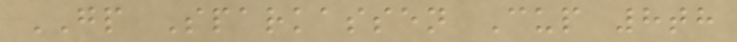GP Sparkassen Cup 8th
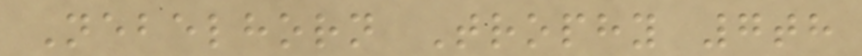Nebelhorn Trophy 7th
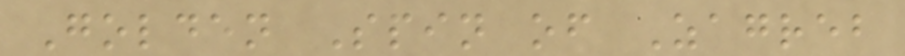Golden Spin of Zagreb
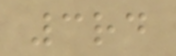3rd
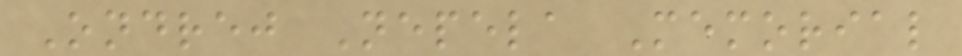Ondrej Nepela Memorial
